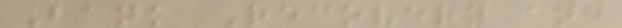Bank Recovery and
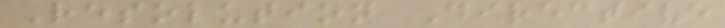Resolution Directive
